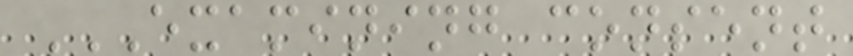EXAMINING CONSENT
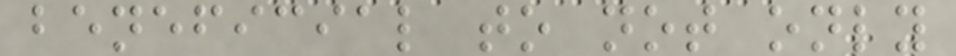beneficial to not only
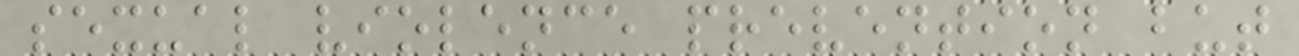sexual violence prevention but
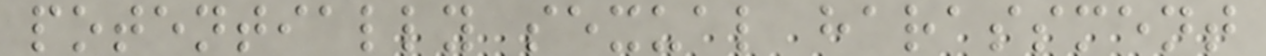potentially sexual harassment
